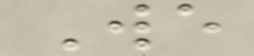We
